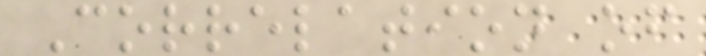Correlation of
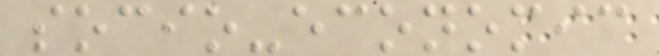socio-economic
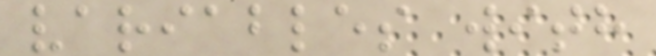variables with
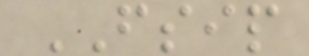FSIP
